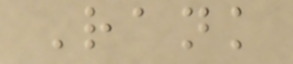Rank
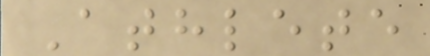Athlete
